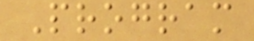Program
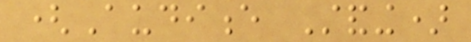(Audience Standing)
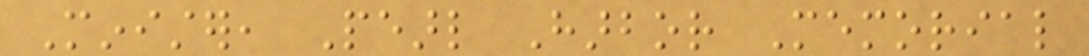Minister, Pearl Harbor Memorial
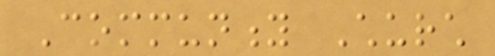Community Church
